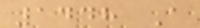1448 A
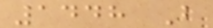1448 B
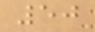50
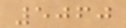5060
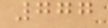777
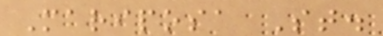Mariposa St.
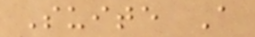Suite A
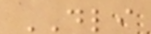DLI
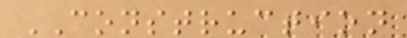CONSTRUCTION
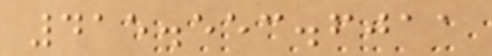415.553.6011
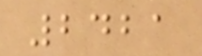2421
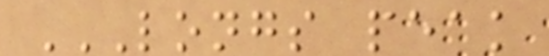LONGS PEAK
